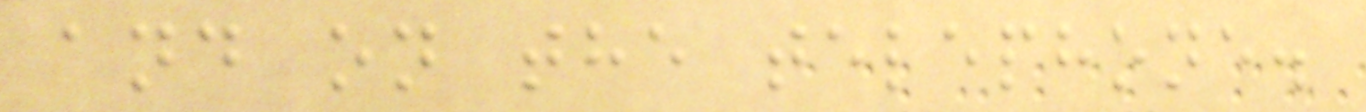and on the telephone.
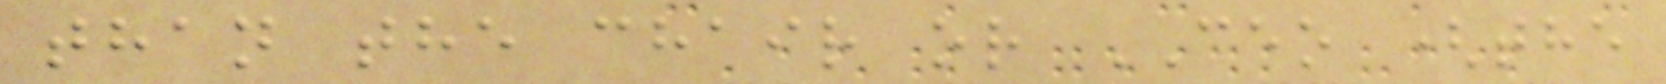than the chair or CEO (the
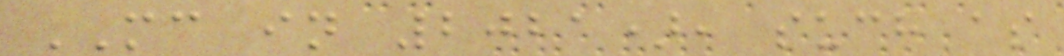MC in 2021), such as
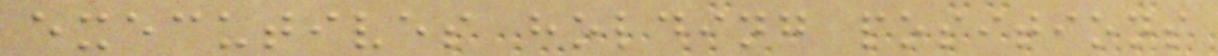executives holding positions
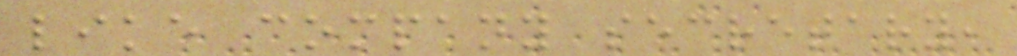like company secretary,
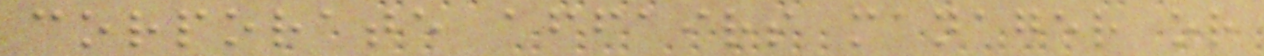corporate affairs manager or
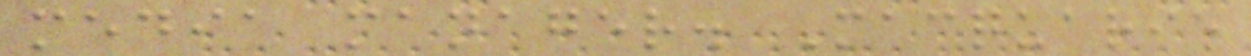media manager. Macquarie
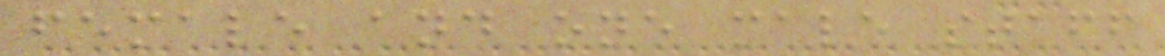female and one male staff
